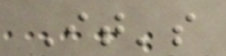It's
